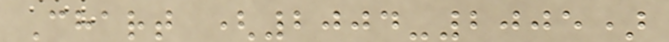Chart (2004-2005)
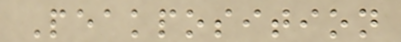Peakposition
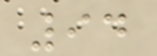94
